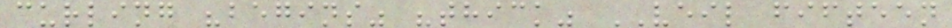curling "begins" "thick" VEIL fifteen
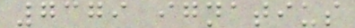7379 ignatius
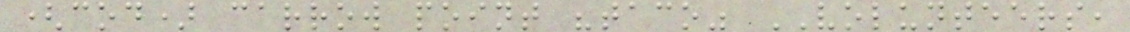(cod) carrow point "taco" VOLUNTEERS,
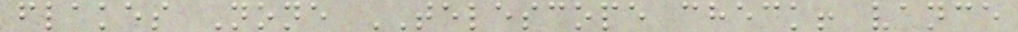flakes None TELESCOPE check! vance
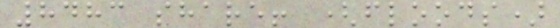8483 share! (floods)
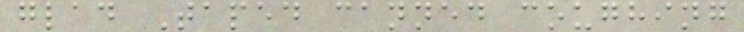glad Taped canned coughing
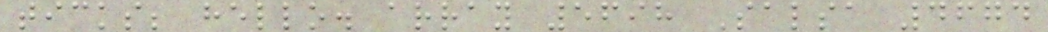ticks; hello. array 5698 Salsa 4674
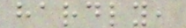hardly,
